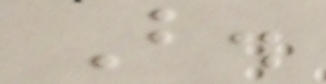B.
